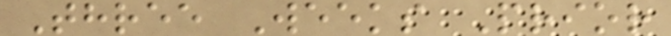Three Weeks Prior
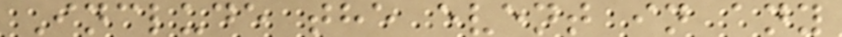Include the event in any
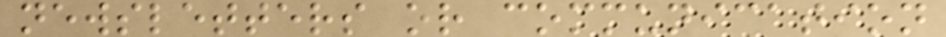newsletters or communication
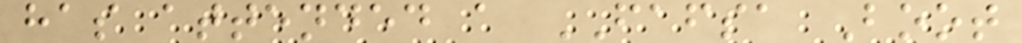has attended a FAFSA Boot
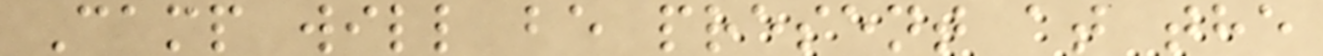Camp will be present at the
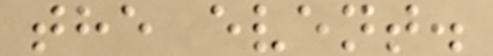the event.
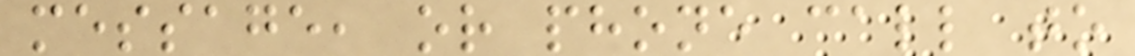message, or phone call to
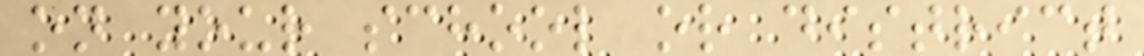on your school or district
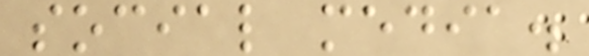social media.
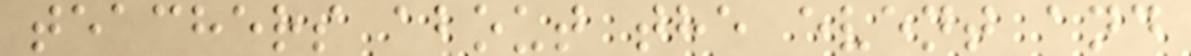teachers about the event and
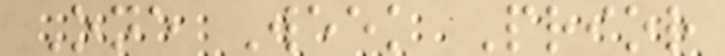One Week Prior
